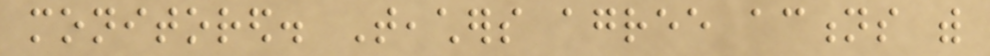monitored. Teachers agree actions with
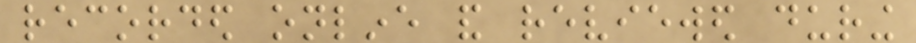recorded online and reviewed during
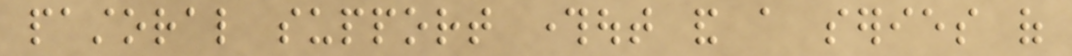pastoral support throughout and a series of
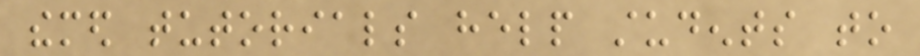themed tutorials help students to
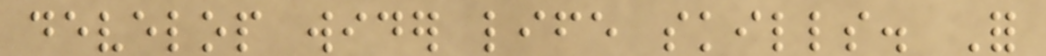develop wider life skills. For
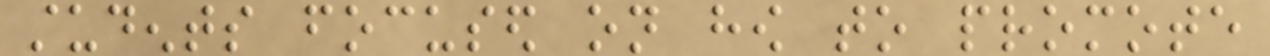students focused on how to promote
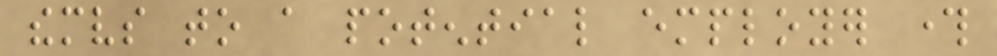themselves to a potential employer through
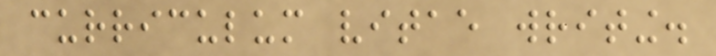curriculum vitae writing.
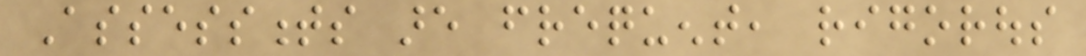Assessments are frequent, rigorous
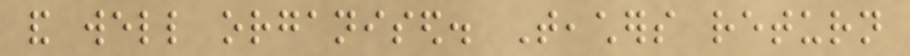and well organised. Teachers return
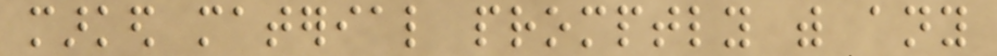marked material promptly with any
